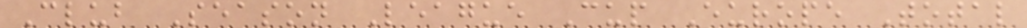Club Season League Cup Europe Total
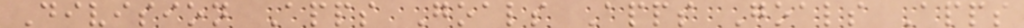Division Apps Goals Apps Goals Apps
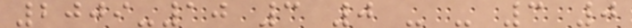2009-10 3 0 - - 3 0
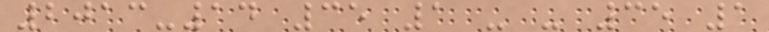2013-14 35 1 - - 35 1
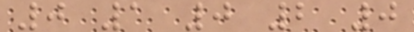0 1 0 2 0
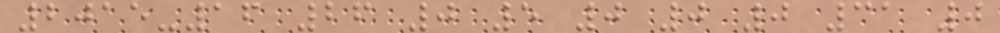2015-16 26 0 5 0 0 0 31 0
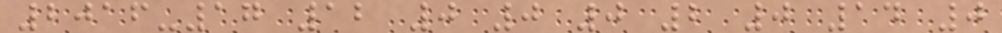2016-17 12 0 0 0 2 0 14 0
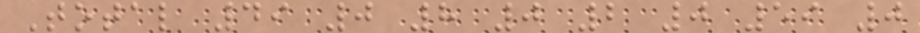Total 49 0 8 0 2 0 59 0
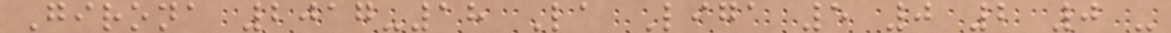Girona 2017-18 La Liga 5 0 2 0 -
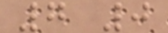7 0
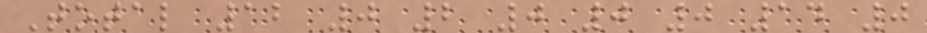Total 12 0 2 0 0 0 14 0
